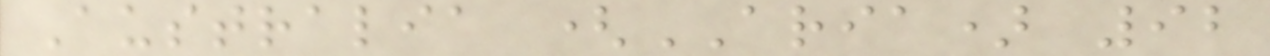Australia (ARIA) 92
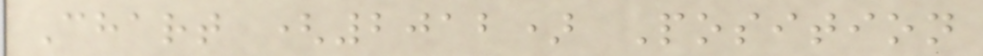Chart (2012) Position
